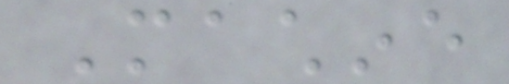Machine
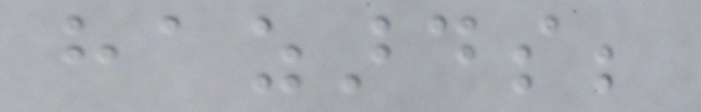hazards;
